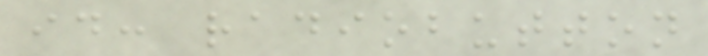id: radiobutton
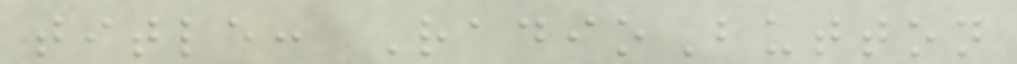title: RadioButton
